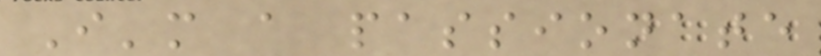I'm a passionate
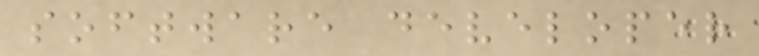software developer
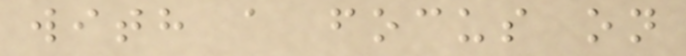with a focus on
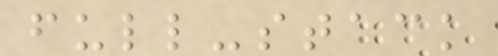full-stack
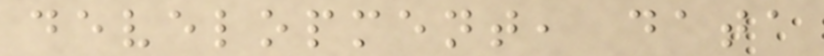development, data
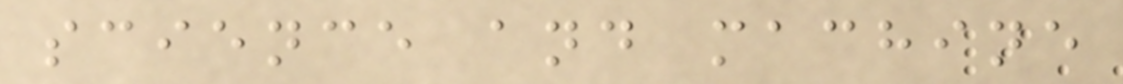science and machine
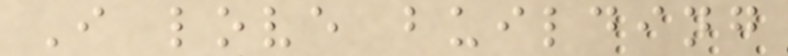I love building
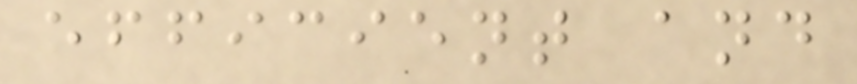efficient and
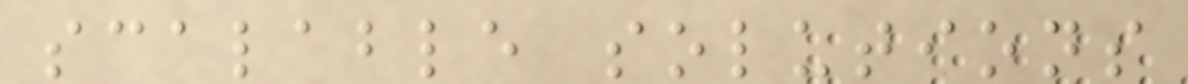scalable solutions
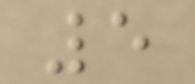5
